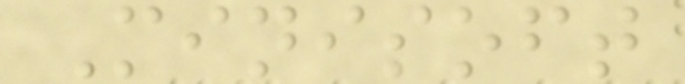Minisoft
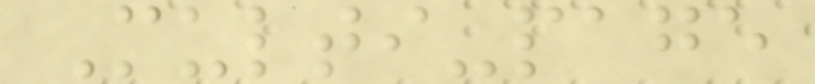Multi-page
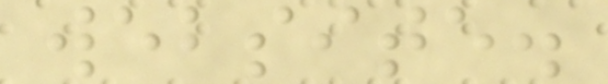website.
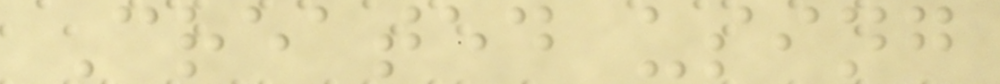Created using
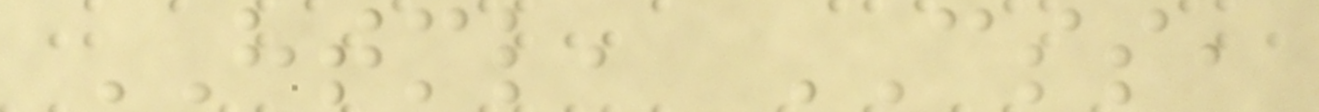HTML, CSS,
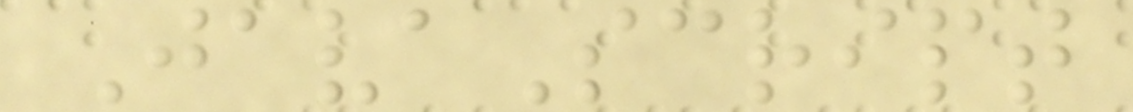JavaScript
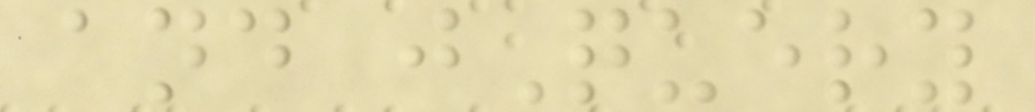and jQuery
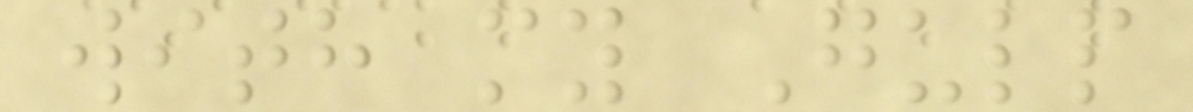with my Gulp
